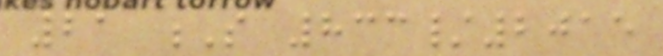21 S 833/2015
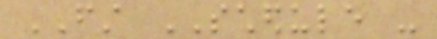FIRST SCHEDULE -
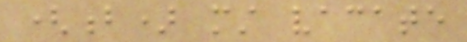(b) must vacate
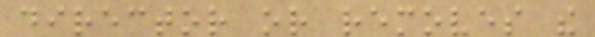director or removes the
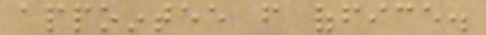appointee from office.
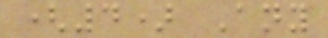(4) Any
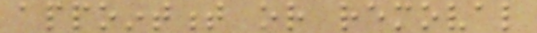appointment or removal
